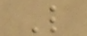L
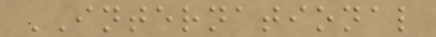INTERNATIONAL
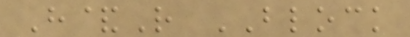H&R BLOCK
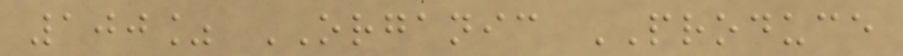100% ORGANIC PRODUCE
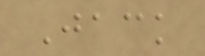Jack
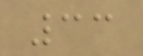33
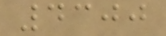4300
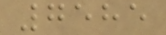7585
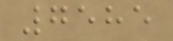7585
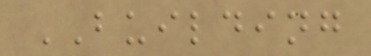BUILDING
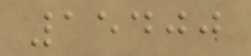15400
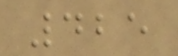425
